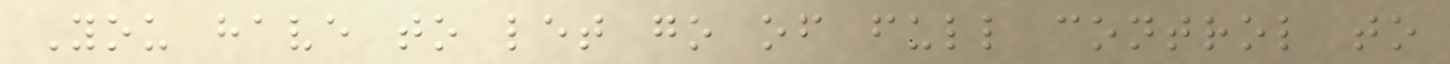You have to let go of full control to
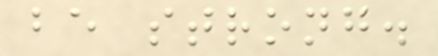be strong.
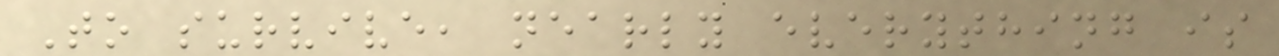To survive, nearly everything is
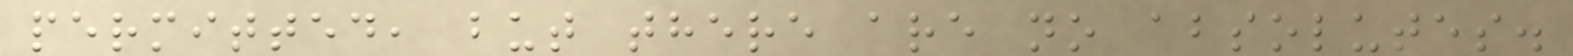permitted, but there are no absolutes.
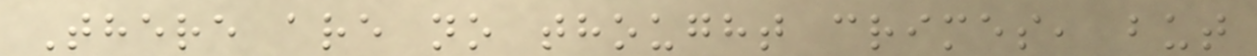There are no thought crimes, but
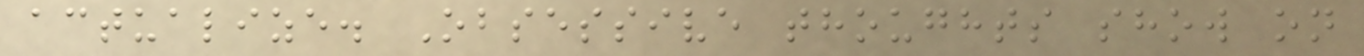actualize. Obsessive thoughts show on
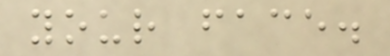your face.
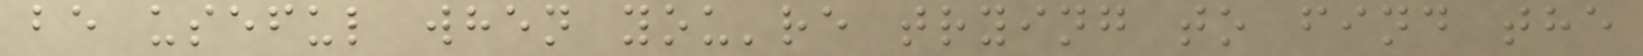be useful when you're trying to find the
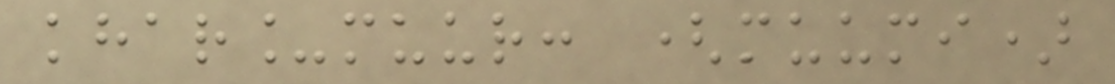khar_muur: (muumi)
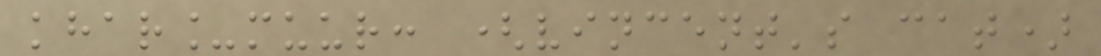khar_muur: (vincent's cat)
